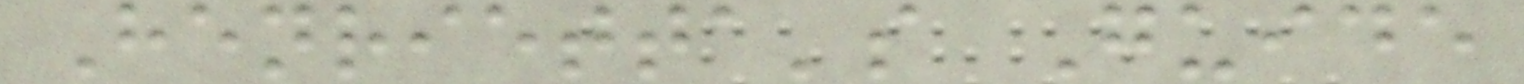Henrietta's Guide
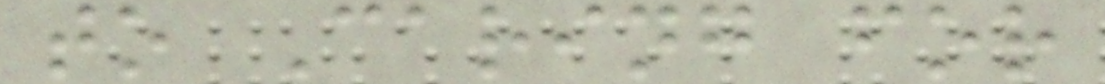to Caring for
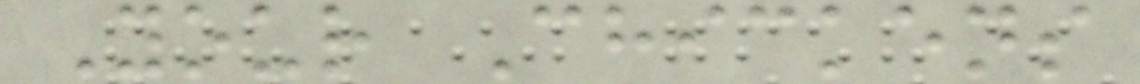Your Chickens
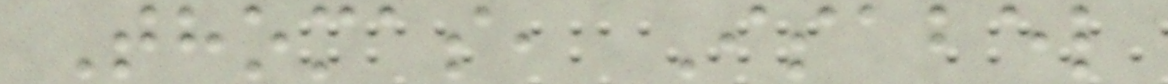Thomas, Isabel
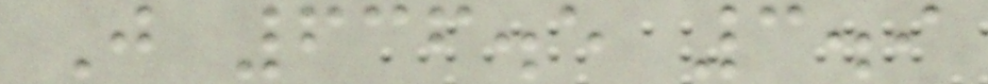J 636.5 3.9
